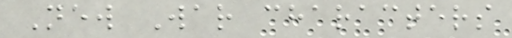New War characters
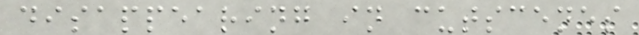disappearing in cutscenes
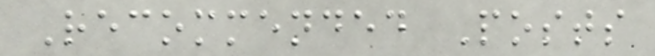Recommended Posts
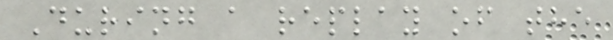During a replay of the
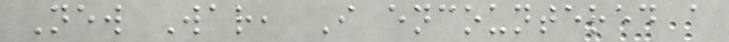New War, I encountered a
